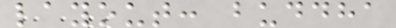layout: buddha
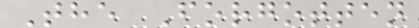The Forgotten
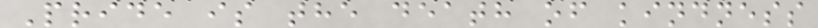Pride is the death of kindness
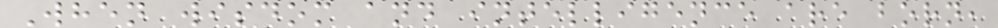When wisdom and intelligence are born,
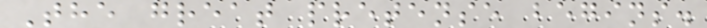The great pretense begins.
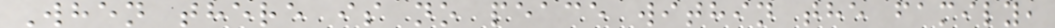When there is no peace within the family,
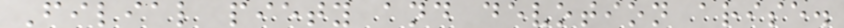Filial piety and devotion arise.
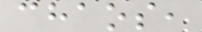chaos,
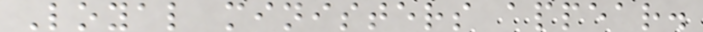Loyal ministers appear.
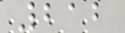212
